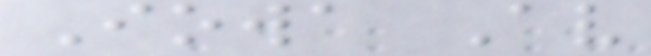Iowa Av
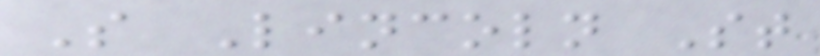S Lincoln St
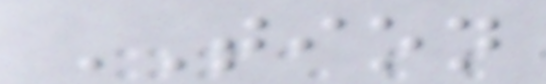TION
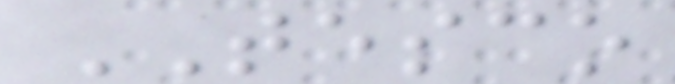TESCO
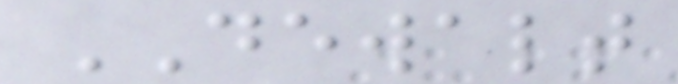DEWALT
